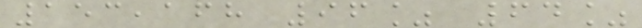153,168 96% 64%
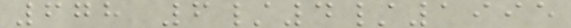678 6/4/1995
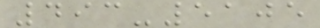493-5105
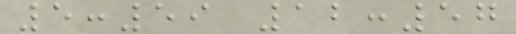5:59 12:57
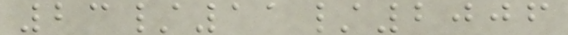23/11/2006
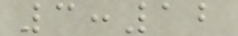3:12
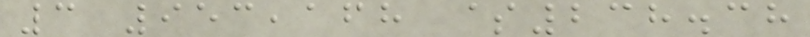3 953,168 $238.38
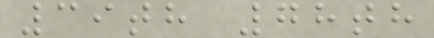39th 78th
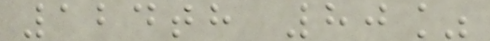124th 80%
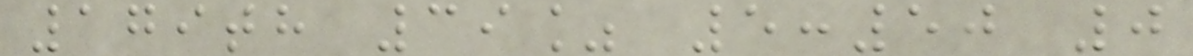179th 39% 5:50 0
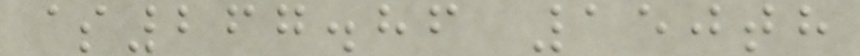$267.86 150th
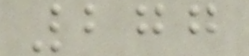277
